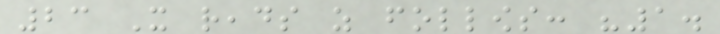23 It reads as follows: "1.
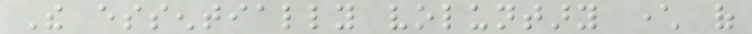The essentially voluntary character of
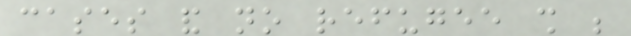cases and no refugee shall be
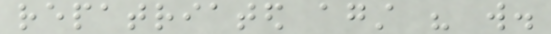repatriated against his will.
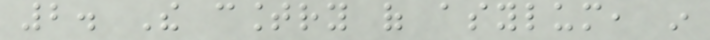2. The country of asylum, in
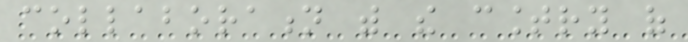collaboration with the country of
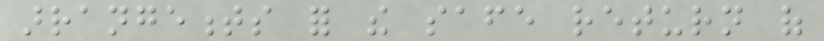arrangements for the safe return of
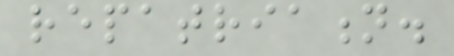repatriation.
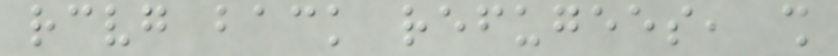receiving back refugees, shall
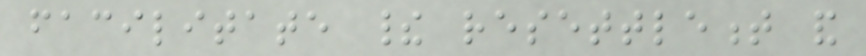facilitate their resettlement and
